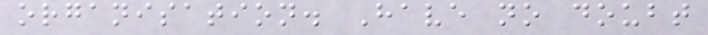organisation. Have no doubt
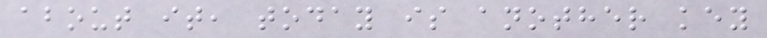about it, today is another key
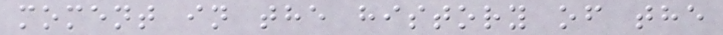moment in the history of the
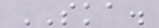SKA.
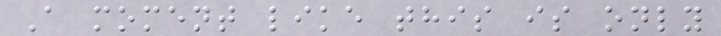A moment like this is only
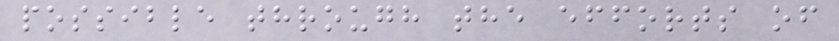possible through the efforts of
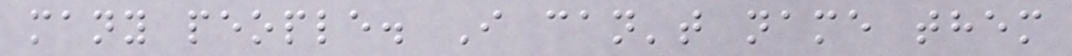many people. I can't name them
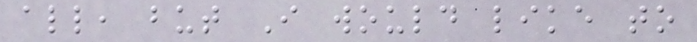all, but I would like to
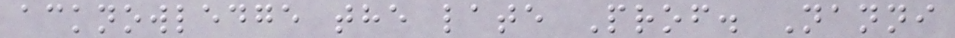acknowledge the late Prof. Nanni
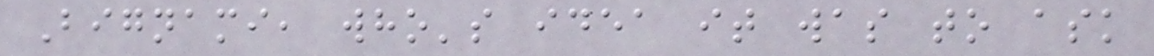Bignami, who's idea it was to ask
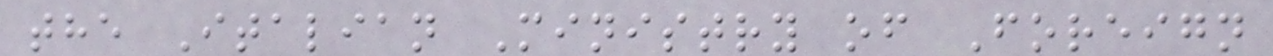the Italian Ministry of Foreign
